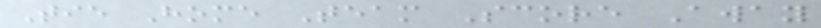Tie Home Team Score Away
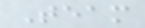Team
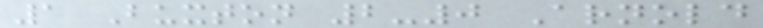1 Buxton 2-0 Arnold
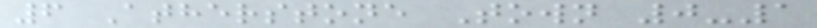6 Atherstone Town 0-1
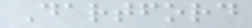Dartford
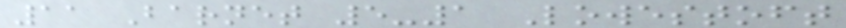11 Barnet 5-1 Lowestoft
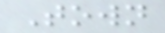Town
